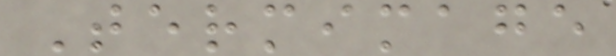Termimage
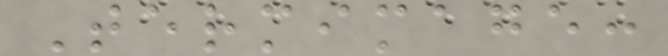Termimage:
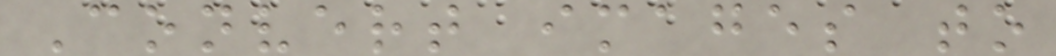Convert images to
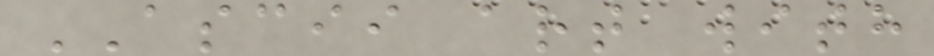ASCII art with
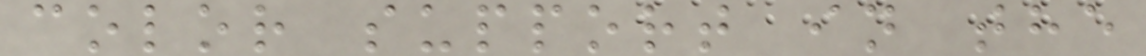color support in the
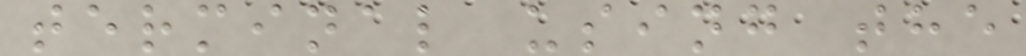terminal using the
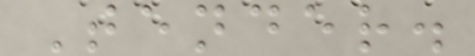Tender.
